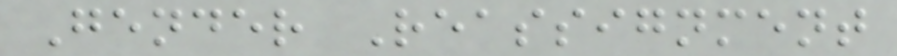Gender Reassignment
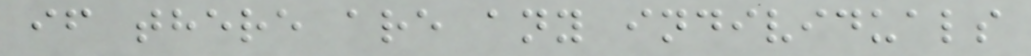if there are any individuals
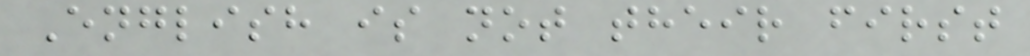English is not their first
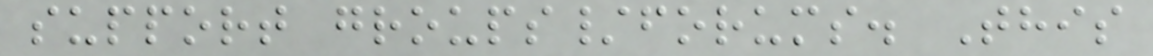support groups/forums. This
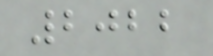2022
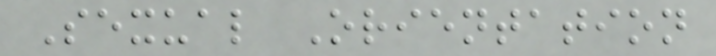Sexual Orientation
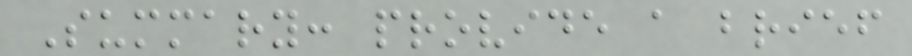Summary: provide a brief
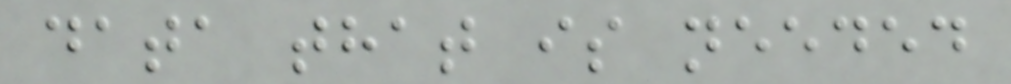data that is needed
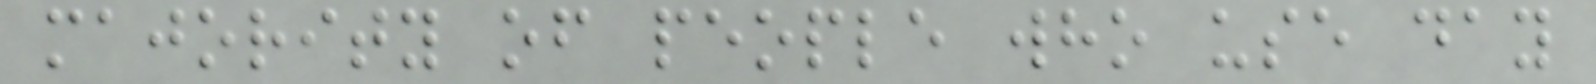majority of people who use day
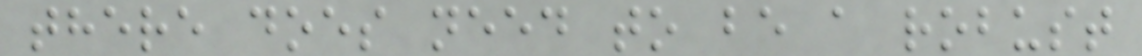there does need to be a robust
